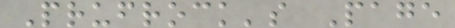Prufrock's Page
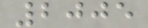2005
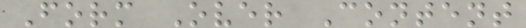Form Over Content
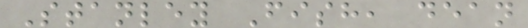Stanley Fish, dean
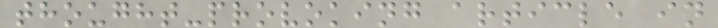thought-provoking article in
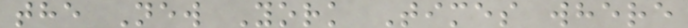the New York Times where
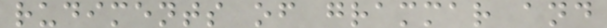rudiments of grammar and
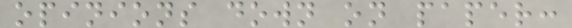opinions down on paper:
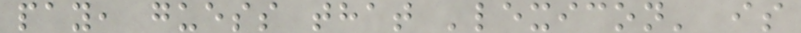pay, guess that 'lexicon' is
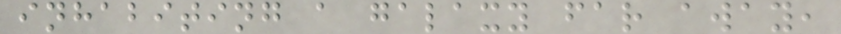inhabiting a galaxy far away,
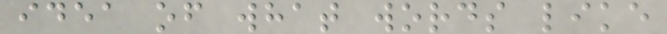idea of what words like
